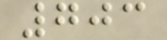703
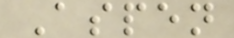Aspen
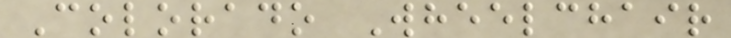Colorado Wheelchair
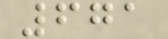671
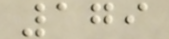179
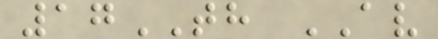17TH AV
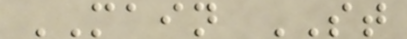MAIN ST
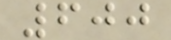600
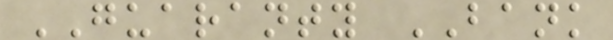GUARANTY BANK
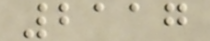2117
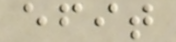efit
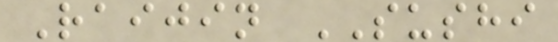Raijin SUSHI
